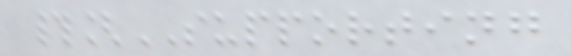#[SUPPORTING
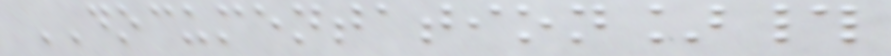DOCUMENTATION]#
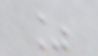%
